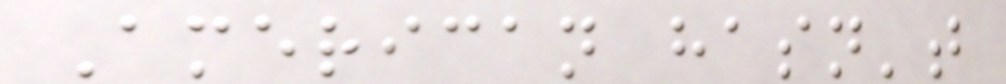American hasn't
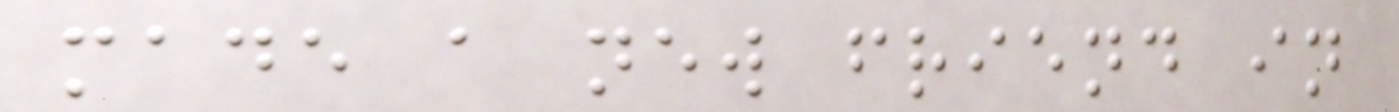made a new friend in
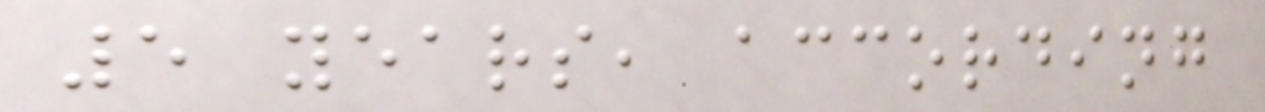5 years, according
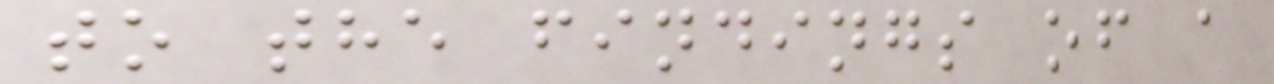to the findings of a
